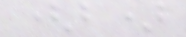(b)
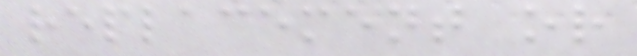replacement or
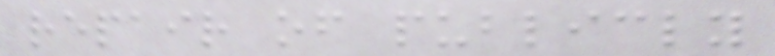repair of publicly
